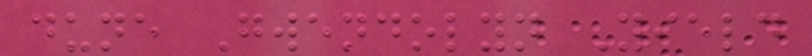dune Gwendolyn Yield
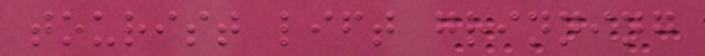tourist lift grinning
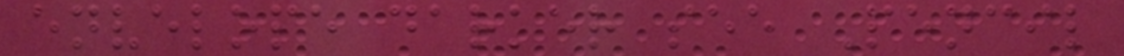envelope darker see Pencil
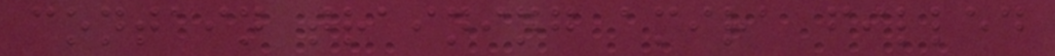contain training amira filled
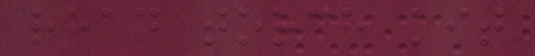read torch kit
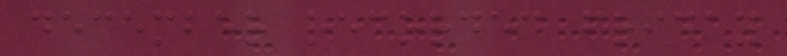december recorded friday
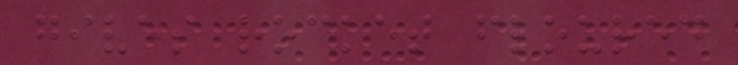gives rocket floured
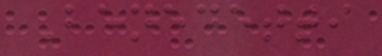Benedetti
